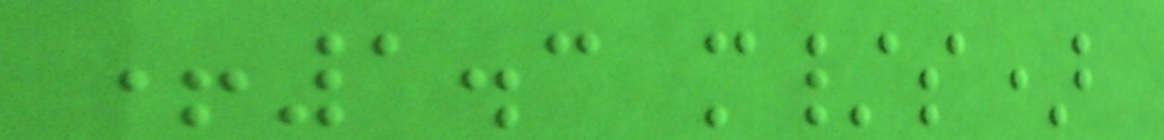+1.3 m/s)
